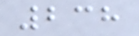238
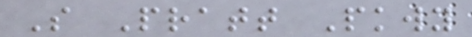S Pratt Pkwy
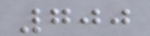700
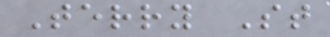Terry St
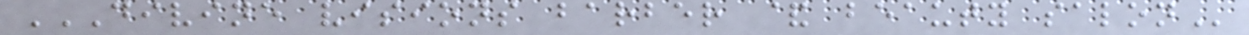DIVINE VISIONS BARBER & BEAUTY SALON
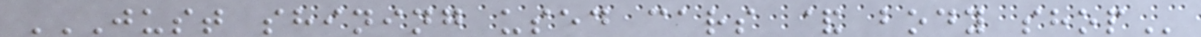JUST SHINING USED CARS & BODY SHOP
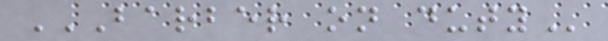BARBER ON DUTY
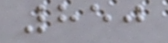850
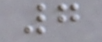7
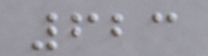623
